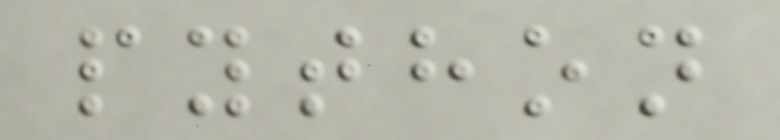python
